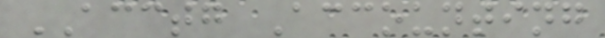ACCTG Accounting
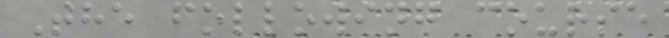The following course
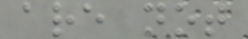are not
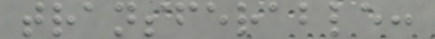transferable:
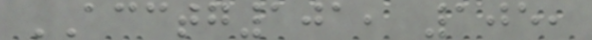ACCTG101, 105,
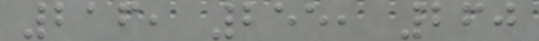216, 255, 260
